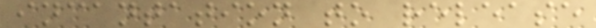incantation to release
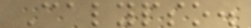Calypso.
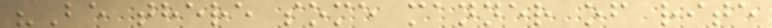"Be there some manner of rite
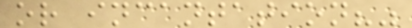or incantation?"
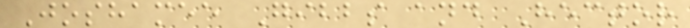Joshamee Gibbs and Hector
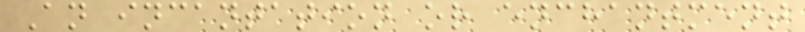An incantation or enchantment
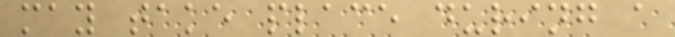may take place during a
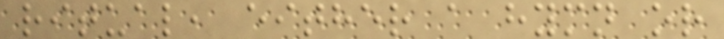ritual, either a hymn or
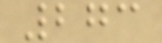273
